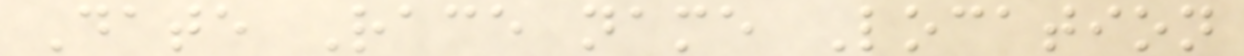Date Race name Location
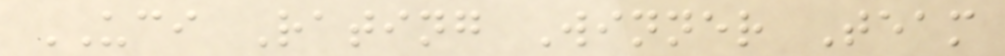UCI Rating Winner Team
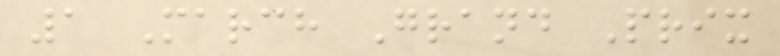1 March Grand Prix
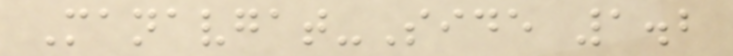Manavgat-Side 1.2
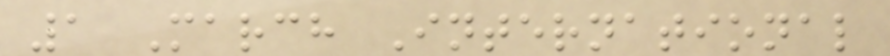1 March International
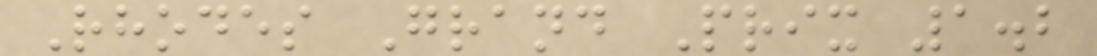Rhodes Grand Prix 1.2
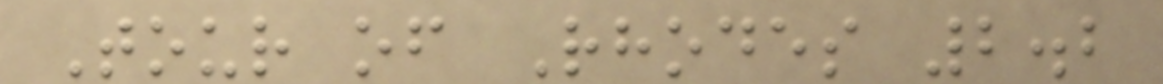Tour of Rhodes 2.2
